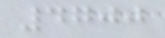4700
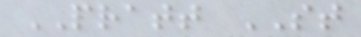PRATT ST
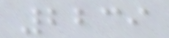2239
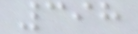398
